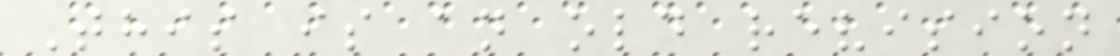This is an old revision
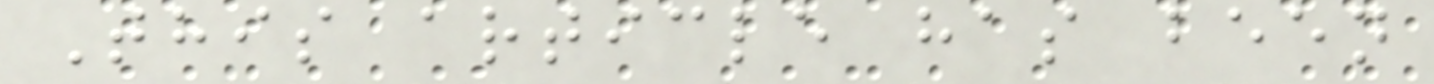This article has been
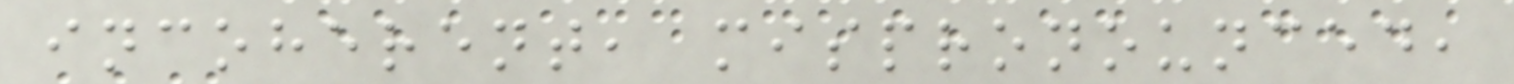incoherent, mispronounced,
